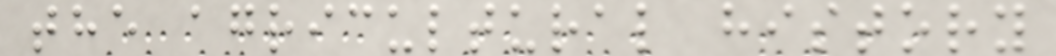the agricultural history
